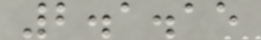2.1.15
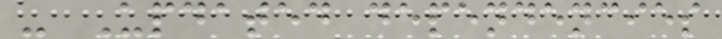- Updated dependencies
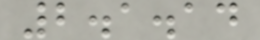2.1.14
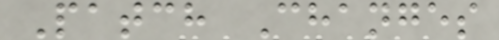Patch Changes
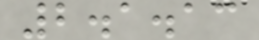2.1.13
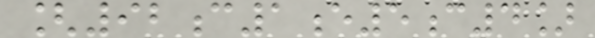[92c1e5c4]
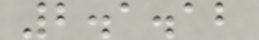2.1.12
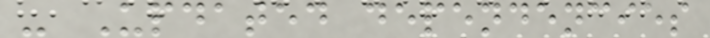- Updated dependencies
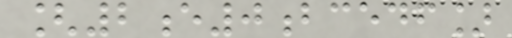[2e0bcedf]
